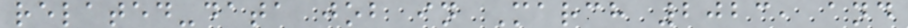related-data job in March 2023, and
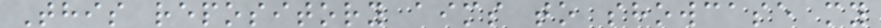This repository aims to showcase my
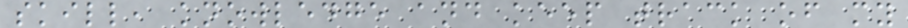skill, knowledge and keep track of my
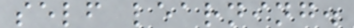self learning.
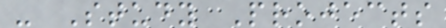- Study Projects
